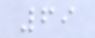69
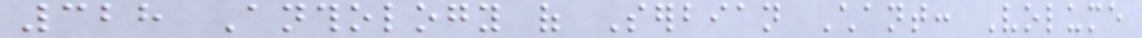328 Anthology of Serbian Chant: Volume
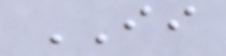II
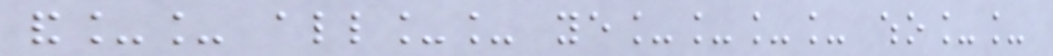and__ all__ ye____ who__
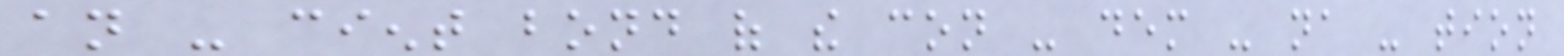an - cient bond of the con - dem - na - tion
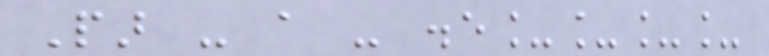Par - a - dise____
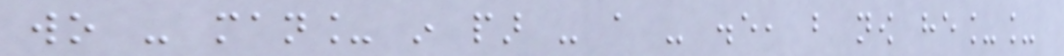wo - man_ in par - a - dise, but now he__
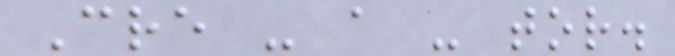Cre - a - tor.
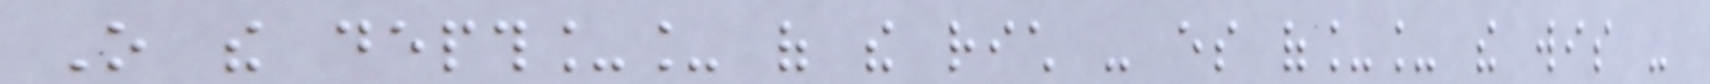O the depth__ of the rich - es of__ the wis -
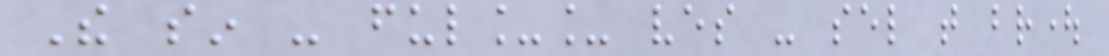The sin - ful__ ves - sel that brought
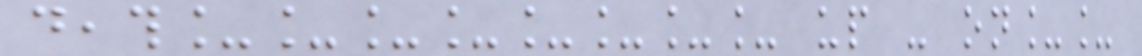death________ up - on__
